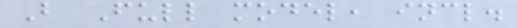B Full model, incl.
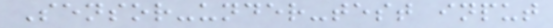Sensor-under-test input
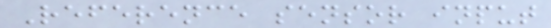Reference sensor input
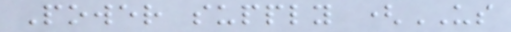Power supply (US
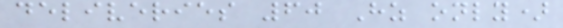deliveries 60 Hz only)
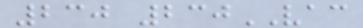230 230VAC
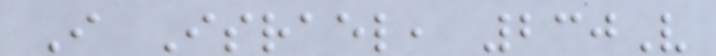I Israel, 230V
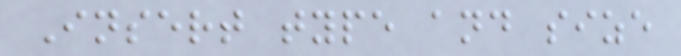Insert type and size
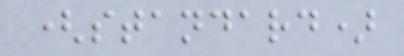(standard)
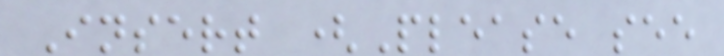Insert (Please see
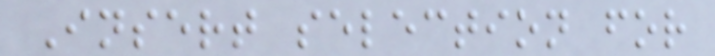Insert selection for
